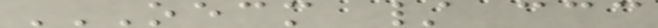OECM / CCC
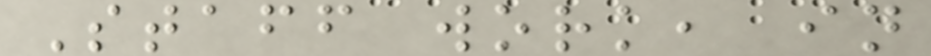Staff work, in
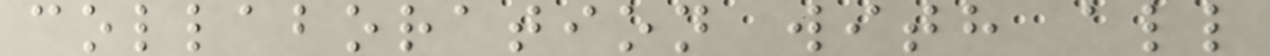collaboration with all
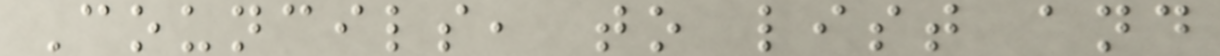Councils, to list and
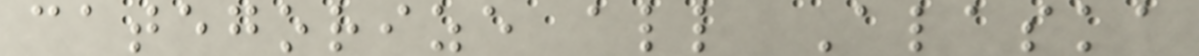categorize all Alaska
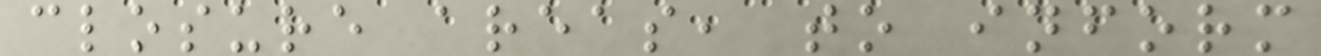closure areas, to inform
